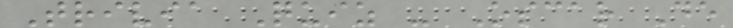Trivia Quiz - Oscar De
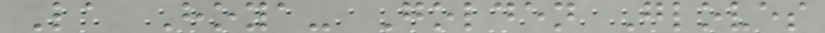La Hoya- Golden Gloves
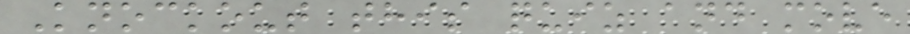Knockout this quiz and move
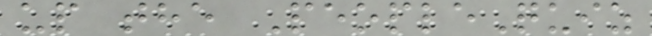up the PeopleQuiz
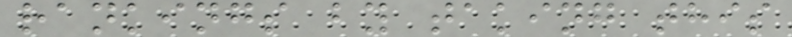rankings by taking this
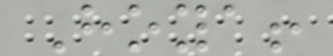Hoya!
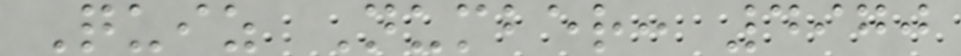Quiz Number: 4970
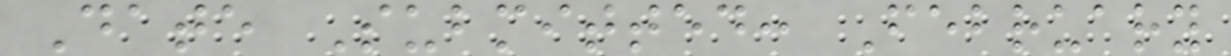Date Submitted: February
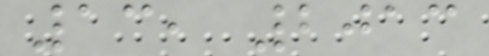13, 2013
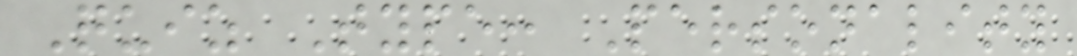Quiz Type: Personality
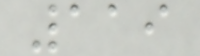119
